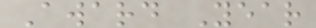Award Year
